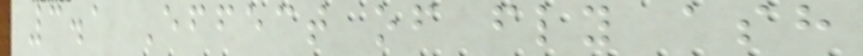3.1 Effect of fly ash
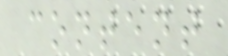content
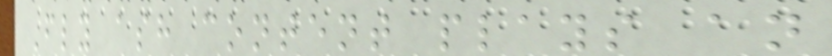Fly ash content plays an
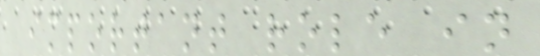important role in
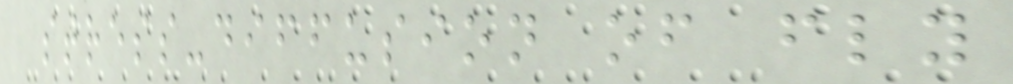stress-diffusion of fly
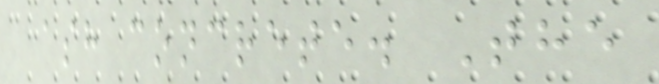ash concrete. The
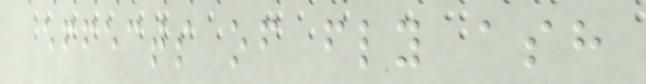effects of fly ash
